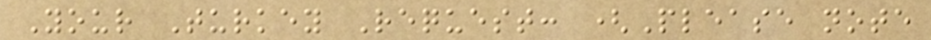Your Turkey Request: (Please note
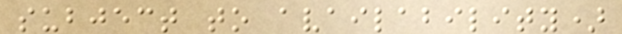subject to availability)
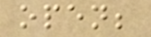open;
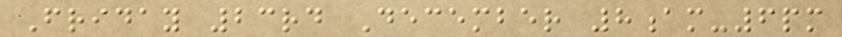Friday 23rd December 8am-6pm
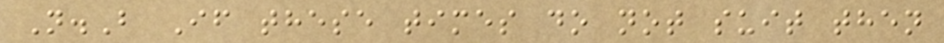N.B If these times do not suit then
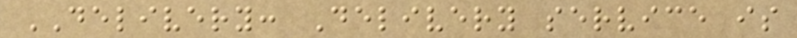DELIVERY: Delivery service is
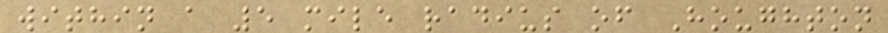within a 5 mile radius of Houghton
